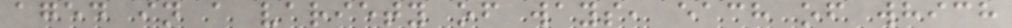aged in a variety of ways, each of which
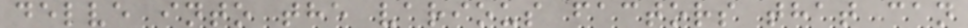delve into the various factors that can
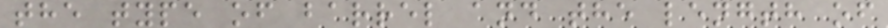the type of barrel and the length of
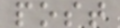post
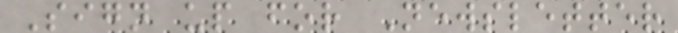Sign up for Newsletter
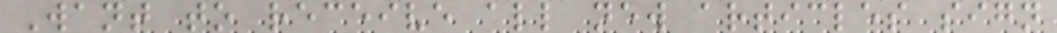Want to receive all new articles sign
